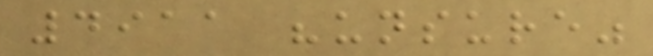4911 "unsure"
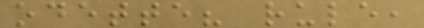odette? rule,
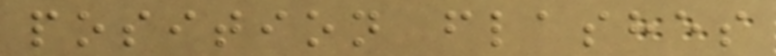position flashes
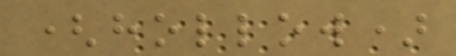(hollow)
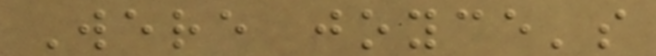Were joyce's
